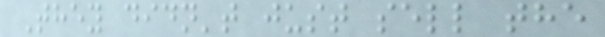They didn't just sell the
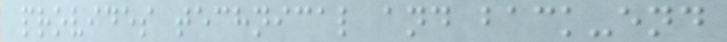provides technical and back-end
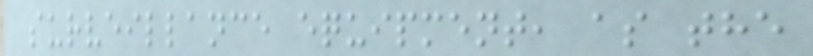surveillance equipment, as the
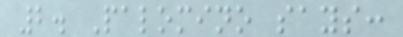2. Palomino says:
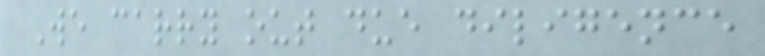We carry out due diligence
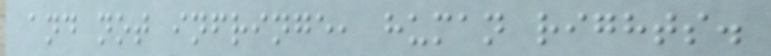and not infringe, human rights.
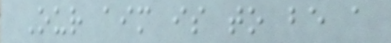Our aim is to be a
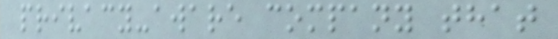privacy-aware company that
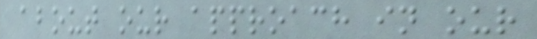about our approach in our
